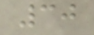30
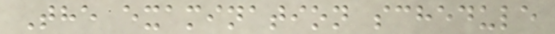The examination schedule
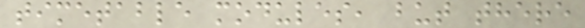timetable modules, but there
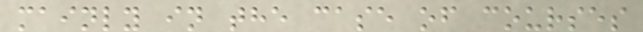mainly in the case of courses
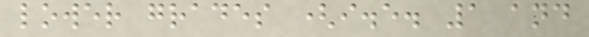lower grades (i.e. 1 and
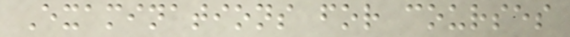Examinations for courses
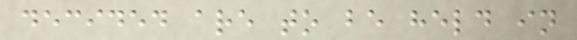decided are to be held in
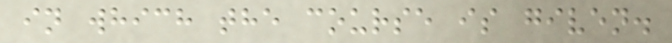in which the course is given.
